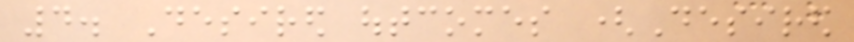4. Desired outcomes (Desired
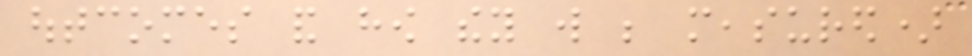outcomes and how they will be measured)
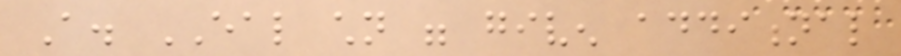A. EAL children were given additional
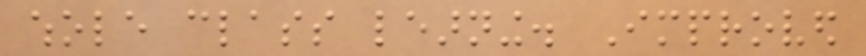whole class learning. Improved
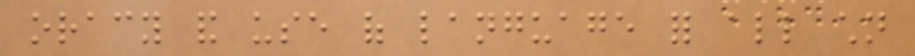oracy and use of language for all children
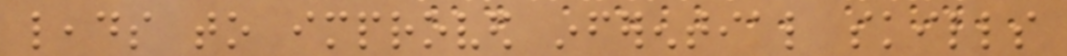leads to improved inferential skills
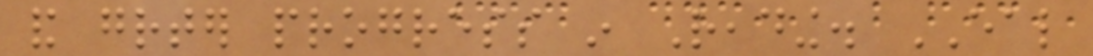and greater progress in Reading. EAL
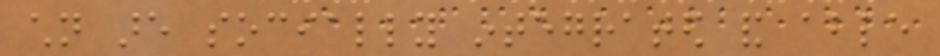children are socially integrated and able
